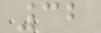32
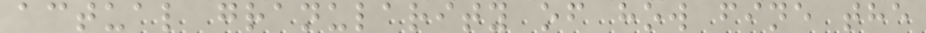actual granularity of how fine the
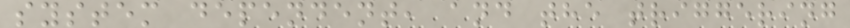system dependent, and the triggering
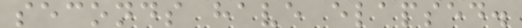seconds have elapsed.
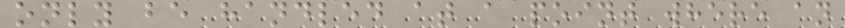only be handled at a point where an
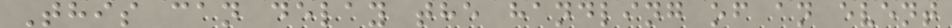This can delay the handling of an event
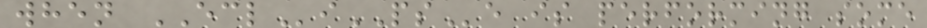when ECLiPSe is performing some
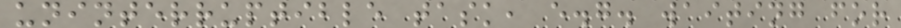uninterruptible task, e.g. waiting for
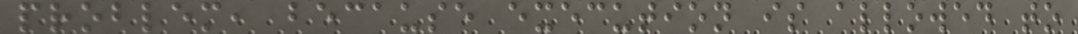problem, because execution is allowed to
